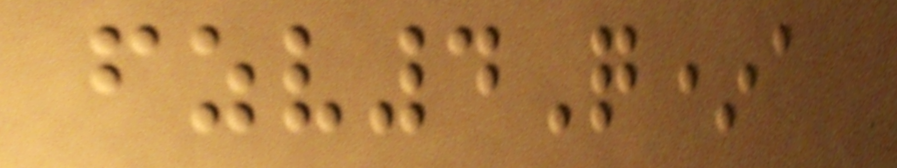fzv4Q*a
